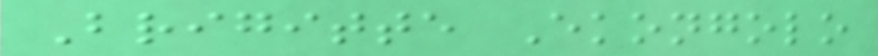Brigitte Ekongolo
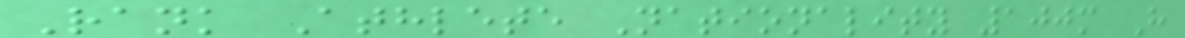Rank Athlete Nationality 100m H
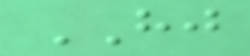HJ
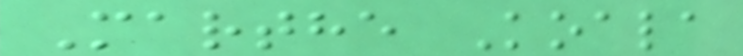Marthe Koala
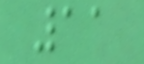11
